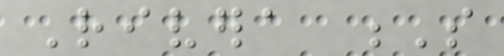Rivera S
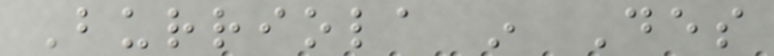Burriola in Des
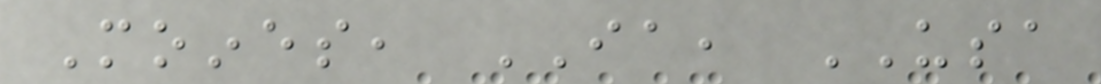Moines, IA, USA
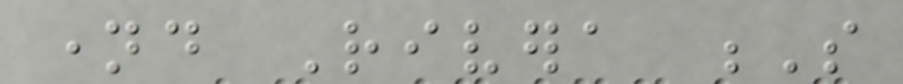named Rivera S
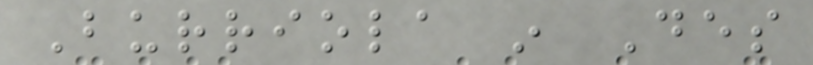Burriola in Des
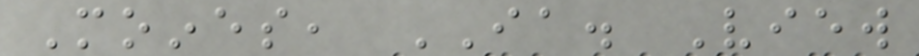Moines, IA. View
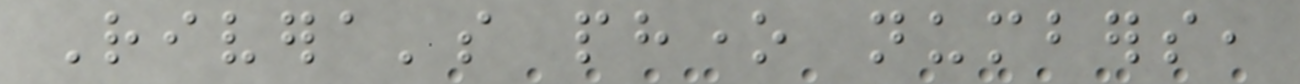Rivera's phone numbers,
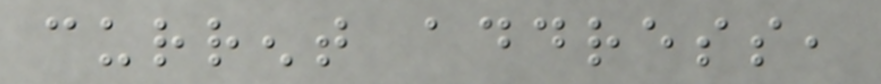current address,
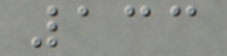133
